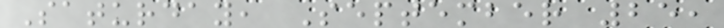Saturday, September 25,
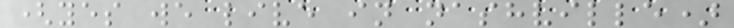(yes we live in nashville)
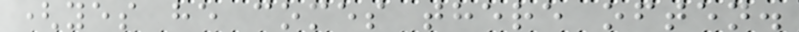(yes he comes there often.
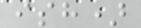ish)
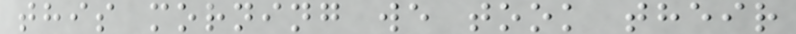this morning we took their
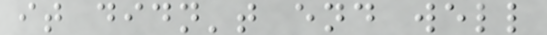it didn't end well
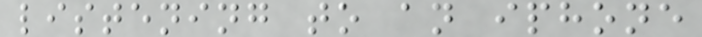listening to an iphone
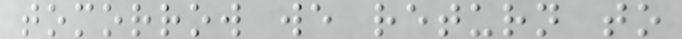tomorrow we return to
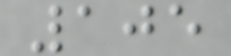105
